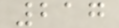217
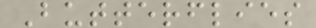Butterflies
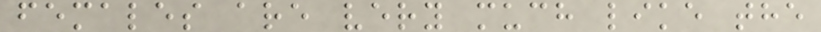females are very much like the
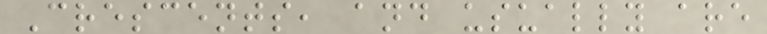Crescents, and usually are
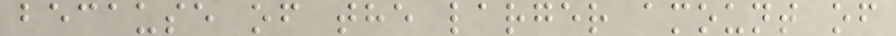because of the larger amount of
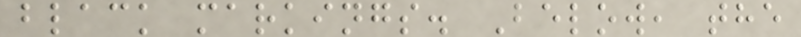black markings. Below, the
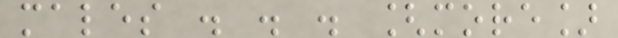males . . . [more]
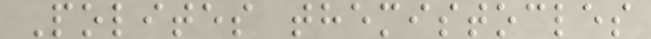Polites themistocles
